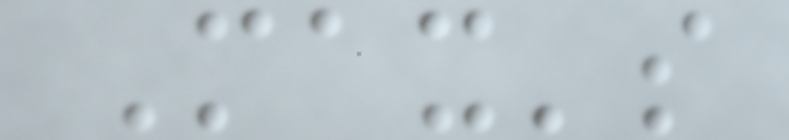Max's
